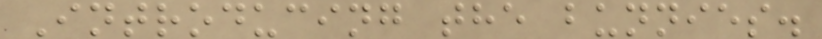Introducing the bunnies.
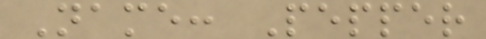Name: Pepper
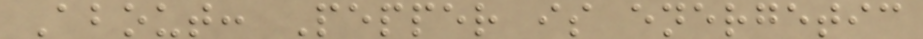About: Pepper is energetic
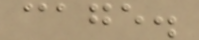cage.
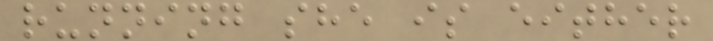running she is either
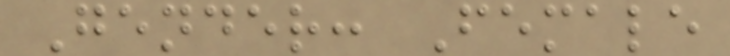Gender: Female
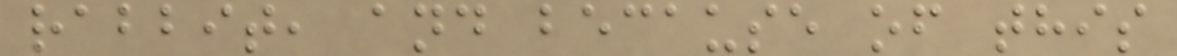rabbit, and because of this
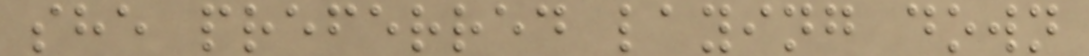she preferred laying down
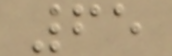65
